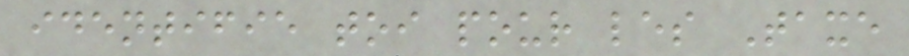identifie toi pour les Taxe
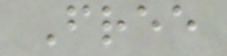Free
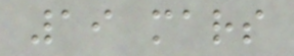19 mars
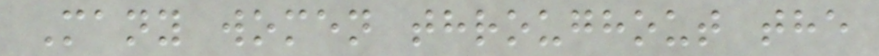Many women throughout the
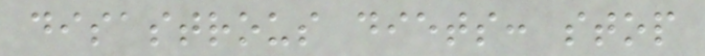disastrous diets: stop
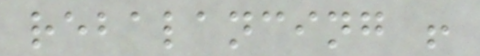rebalancing !
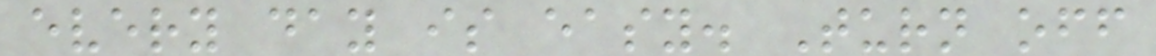every day is easy. Turn off
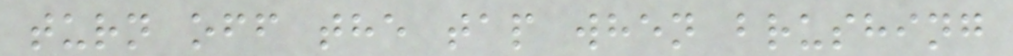turn off the tap when brushing
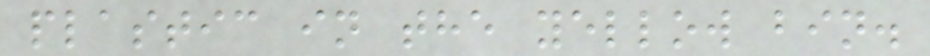plastic in the yellow bin.
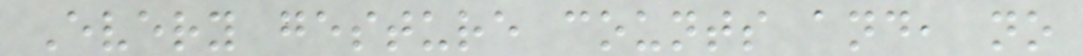Every gesture counts and, no
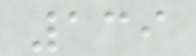139
